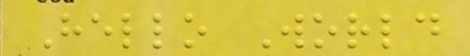Hello World
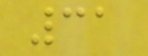31
